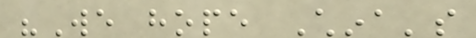"We hope China's
